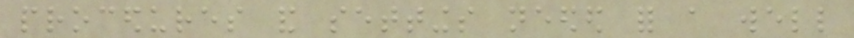procedures and settings needed for a well
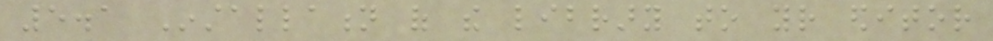5.1 Installation of the library to your editor
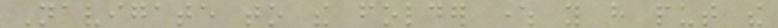Navigate to the folder where you have put the
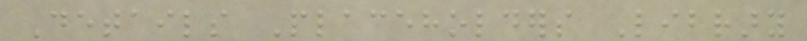Details Placeholders Library
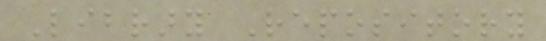Library Repository
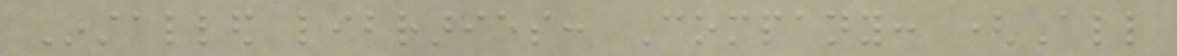Installed libraries: Company: (All
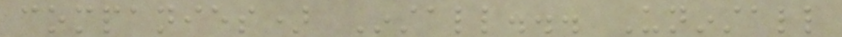companies) Install... Uninstall
